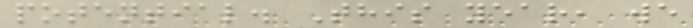potential. This year, we
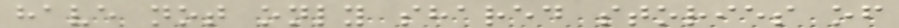have not only shared stories of
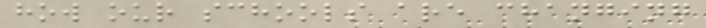how our schools are changing
